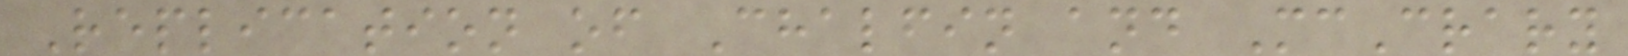Replication of Chalfin and McCrary
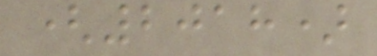(2018)
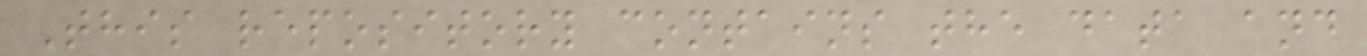This repository contains the data and
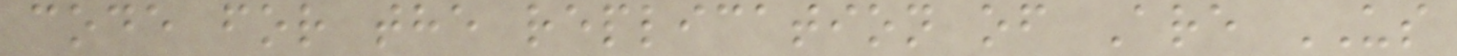code for the replication of Are US
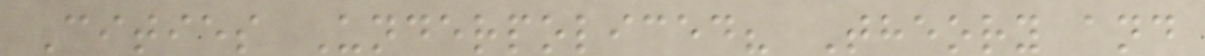Cities Underpoliced? Theory and
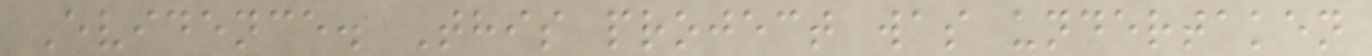Evidence. This project was undertaken
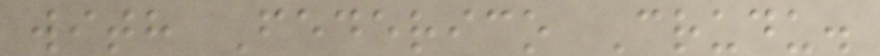with Federico Crudu.
